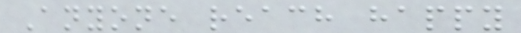Anyone reach happy
